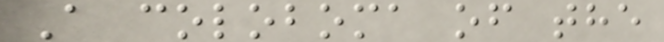A coloboma of the
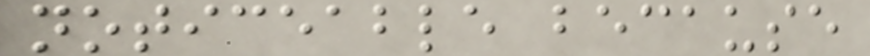noticeable because
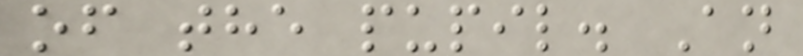of the pupil. An
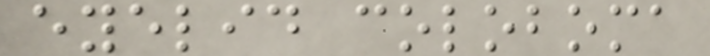eyelid coloboma
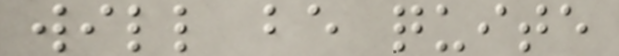will be quite
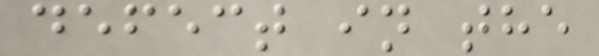defect in the
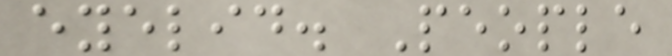eyelid. People
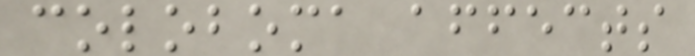coloboma affects
